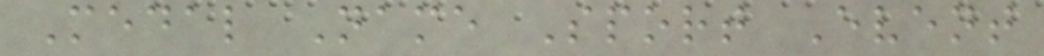Medal Name Sport Event
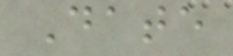Date
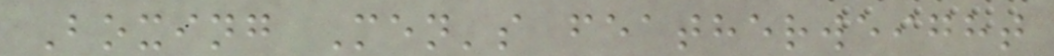Boxing Men's featherweight
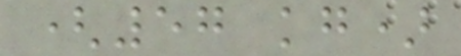(57 kg)
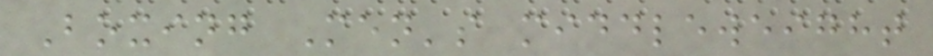Boxing Men's middleweight
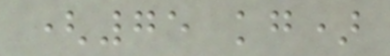(75 kg)
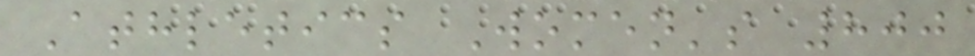Athletics Women's 800
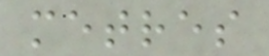metres
